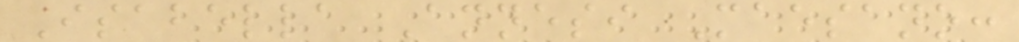Isabella Annesi Maesano:
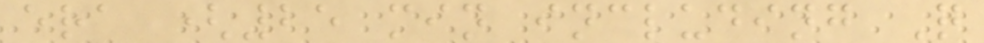era (25 min including Q
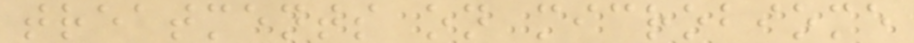treatments on microbiome
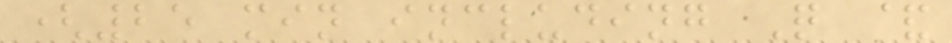(25 min including Q &
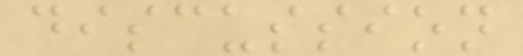discussion
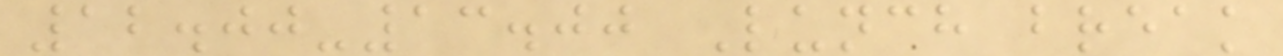12.00-13.00 Lunch break
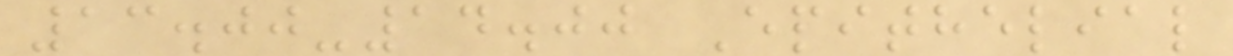13.00-14.00 Epithelial
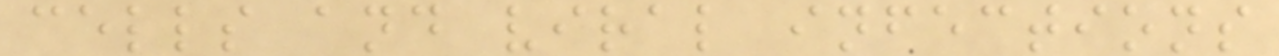cells and viral infections
